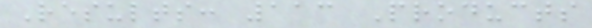Results: 113 Products
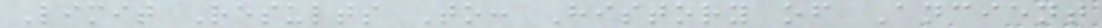Limit Results To: History of Ancient
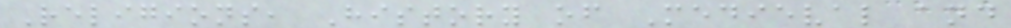Religions, History of Medieval and
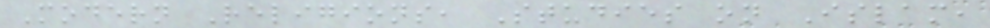Modern Religions, Studies on Islam,
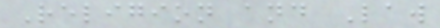Religion and Law
